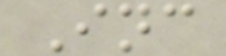Inc
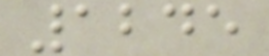1245
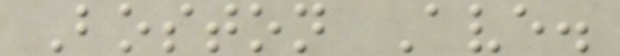Boston Ave.
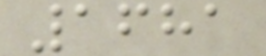1681
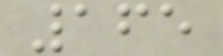165
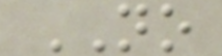NO
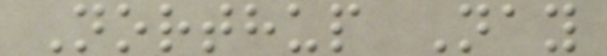Northup Nay
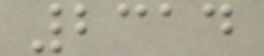2314
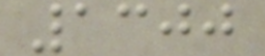1300
